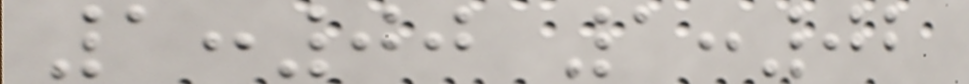1:00 1:02
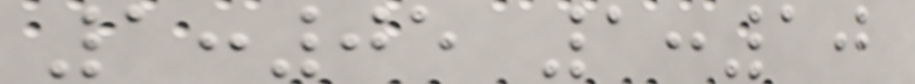1:05 1:10
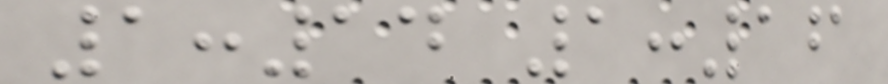1:14 1:16
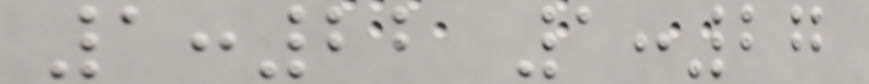1:22 1:27
